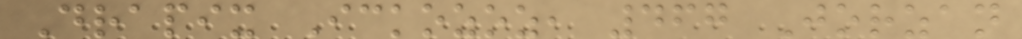Drapix Ickozoz, 467 Jorzan
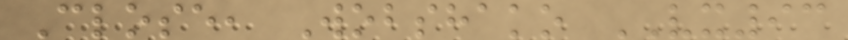Close, Wobshako VX93
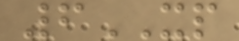6XP
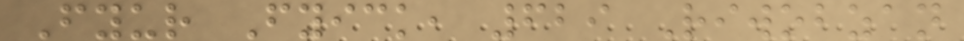Fyur Fyick, 629 Riwobzan
